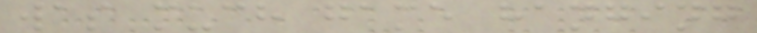was much game hanging
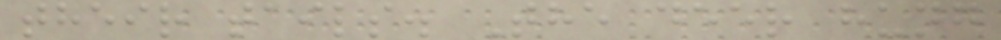their tails. The deer hung
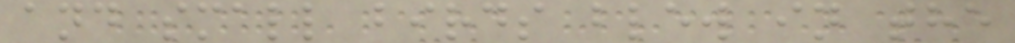and small birds blew in the
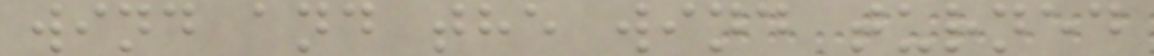wind and the wind turned
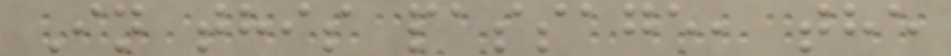In this passage, the
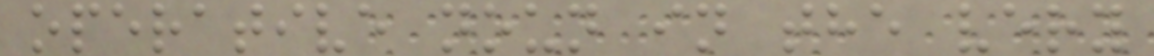operative noun in the very
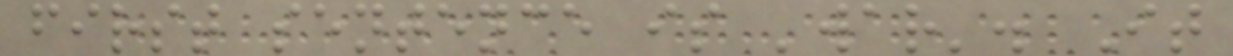first sentence is 'war'. It
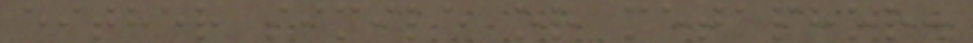either simile or metaphor.
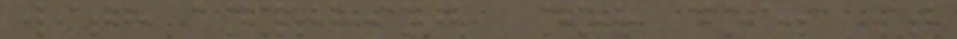with anything, nor does it
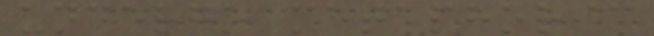undergo metaphoric
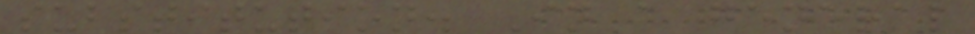substitution. In a general
